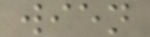wien
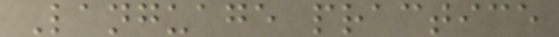Language practice
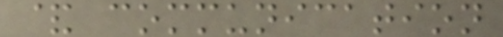& communication
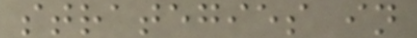strategies in
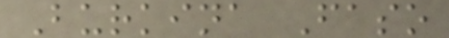Burkina Faso
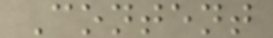Content
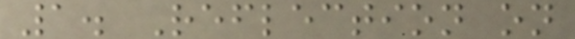1. Reflection on
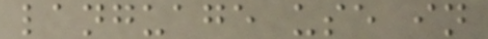language use in
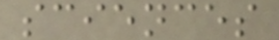sciences
